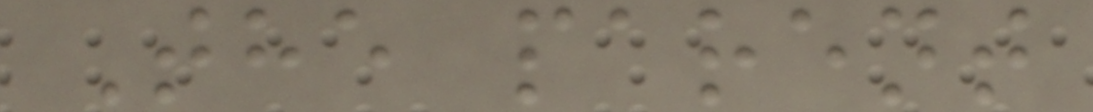The parent
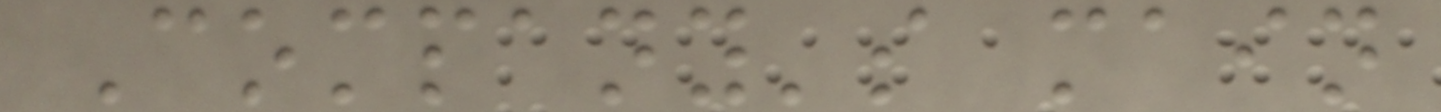Company's main
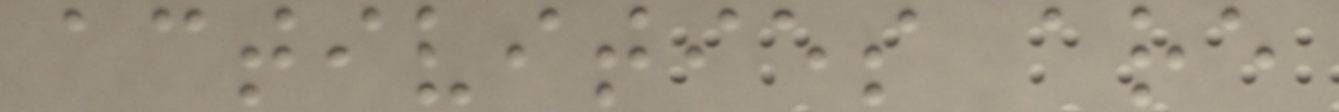activities are
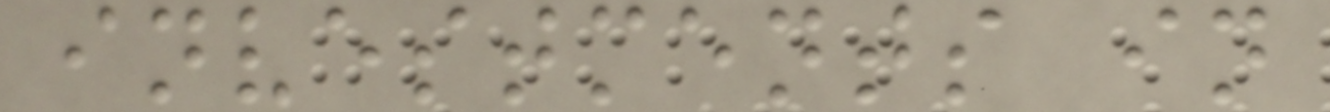investments in
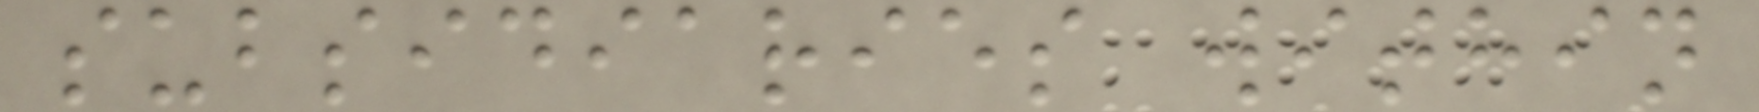subsidiaries within
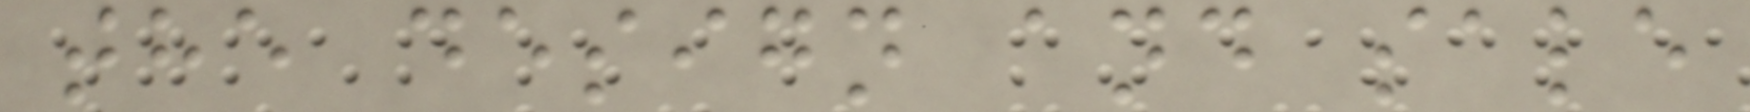the design and sale
